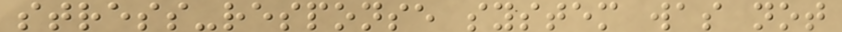stress-response system was not
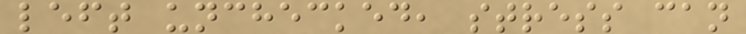left unchecked, stress can
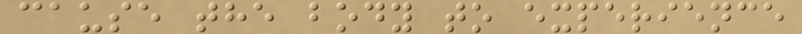cause the body to experience
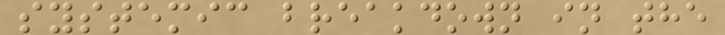systemic breakdown in the
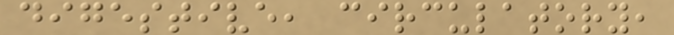digestive, circulatory,
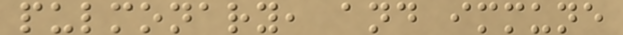pulmonary, and immune
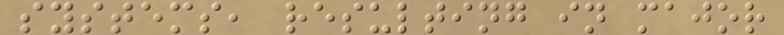systems, resulting in major
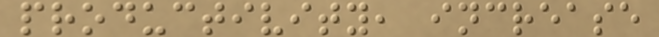productivity, increase
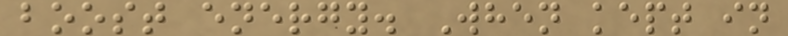boost energy. When kept in
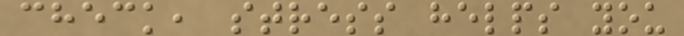check, stress helps you
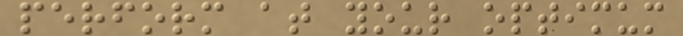perform at your optimum
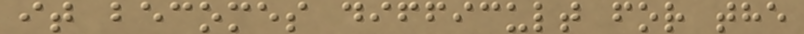it becomes difficult for the
